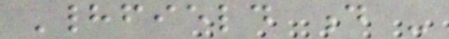Hadfield d -
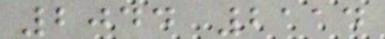2044 2114
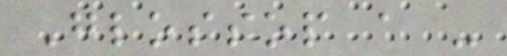Glossop a -
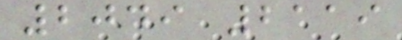2049 2119
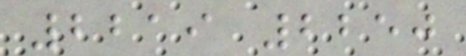2219 2250
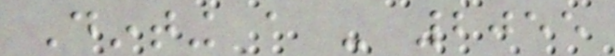Dinting a - 2055
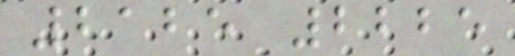2125 2225
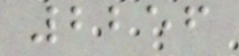2256
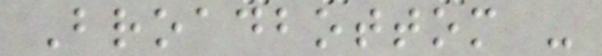Broadbottom -
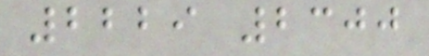2229 2300
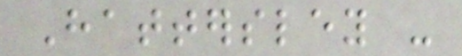Hattersley -
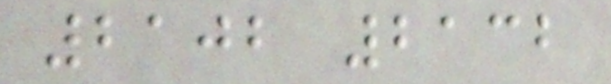2102 2132
